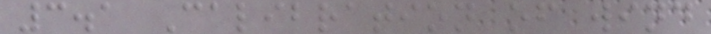3.1 Calibration of wind
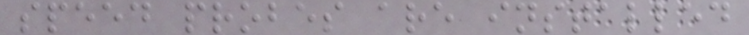speed probes are installed
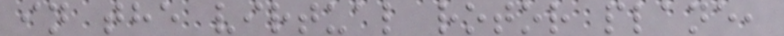in the virtual rotor plane,
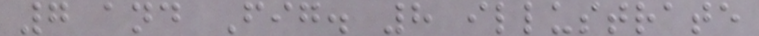7 and Fig. 8 illustrate
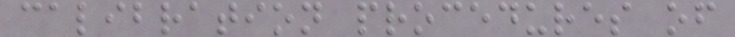calibration procedures of
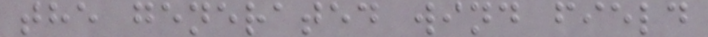the generated wind field
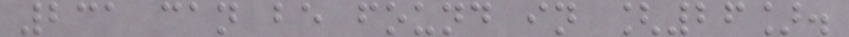231 can be found in [26].
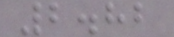2.82
